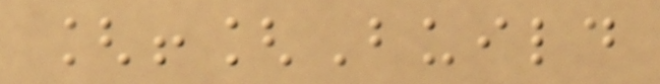[![Build
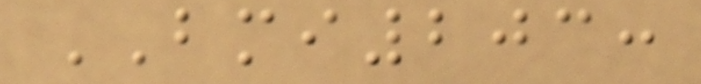BMI203:
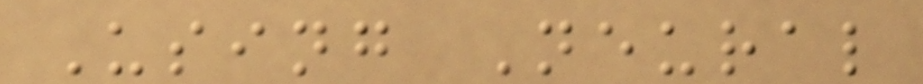Using Neural
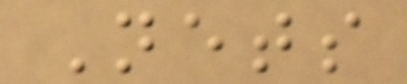Nets
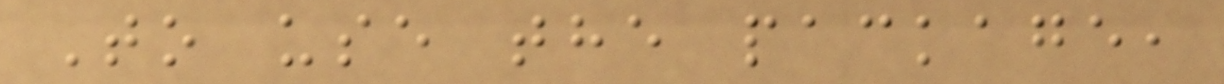To use the package,
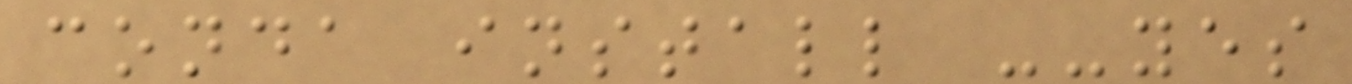conda install --yes
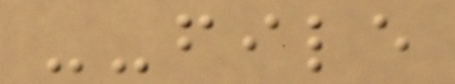--file
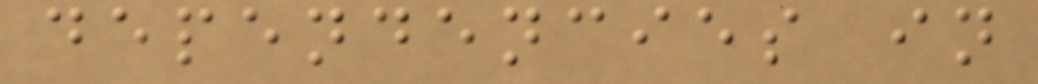dependencies in
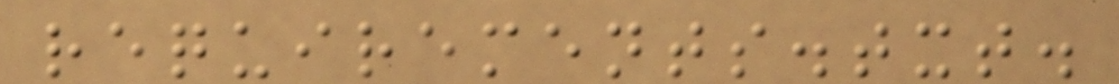requirements.txt.
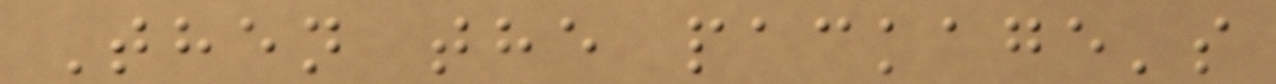Then the package's
